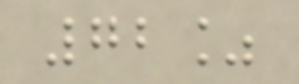72%
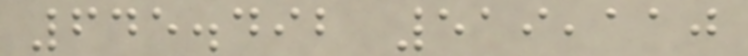645.492 519,110
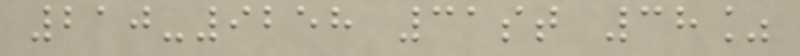210-9258 31st 38%
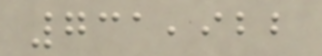731,922
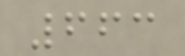663
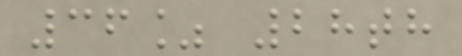36% 28th
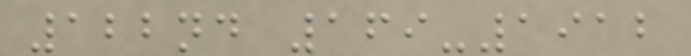122nd 169-1912
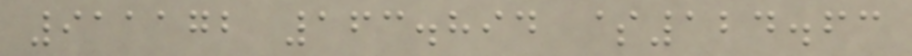911172 163.894 $124.63
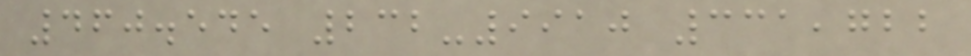460.545 232-9910 331,722
